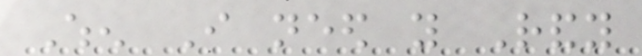When I need you Randy
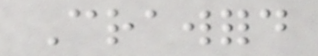Crawford
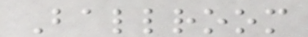Ballroom
